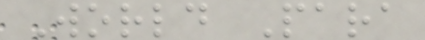World Para
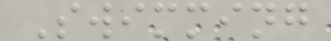Swimming
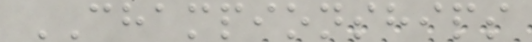CHAMPIONSHIPS
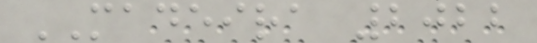MADEIRA 2022
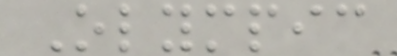Olympic
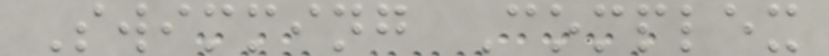Swimming Complex
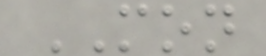MON
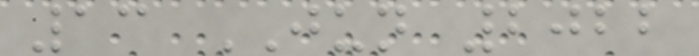13 JUN 2022
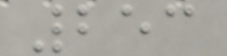253
